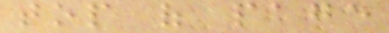top of page
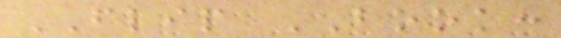FLIP BOOK:
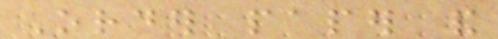Order paper and
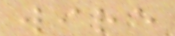wire
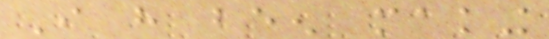I have been making
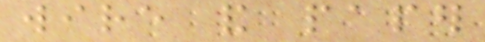wire and paper
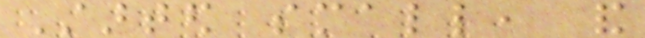Started small, and
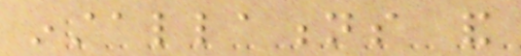installations and
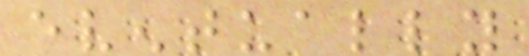eventually
